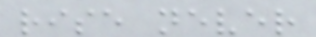rise never
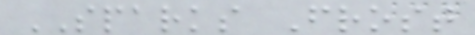SPARKS Frost
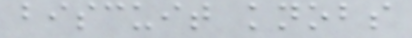biscuit knobs
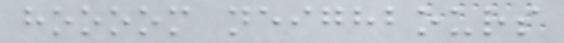hoooom neighbours
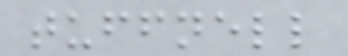tuffnell
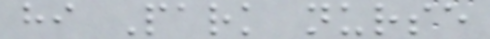hi Park nurse
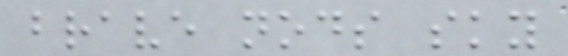brave nods sky
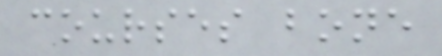courses bone
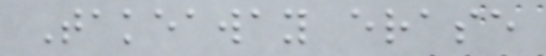Takeaway erase
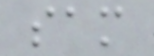sam
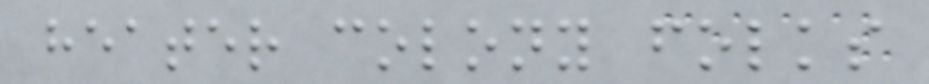heater colony folks
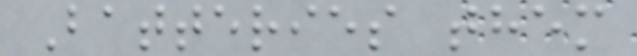Batteries them
